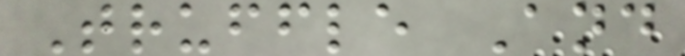Truffle And
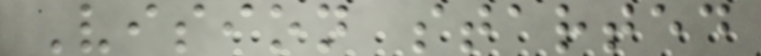Vision started
